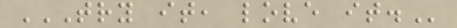TRY IT, LOVE IT.
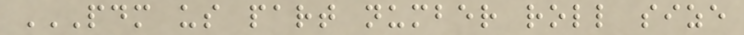PDM US PART NUMBER ROLL SIZE
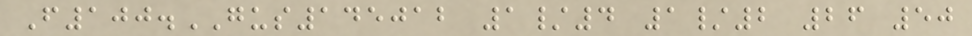F100.GUS145012 1/4 1/2 26 50
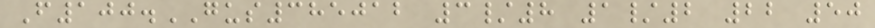F100.GUS385012 3/8 1/2 22 50
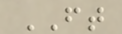FT
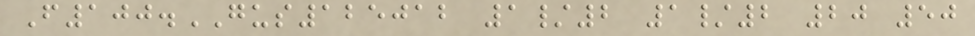F100.GUS125012 1/2 1/2 20 50
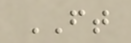FT
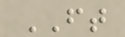FT
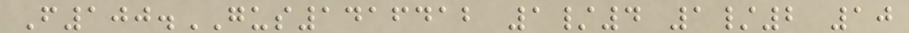F100.GUS1416412 1/4 1/2 10
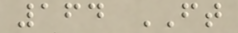164 FT
